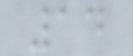14
